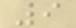9
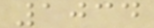1034
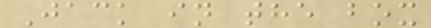Jack in the box
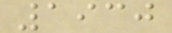1930
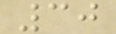30
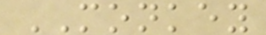MONKEY
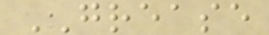GREASE
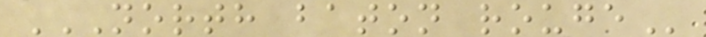NORTH BATON ROUGE
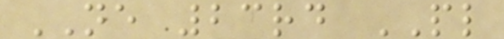NE 23rd PL
